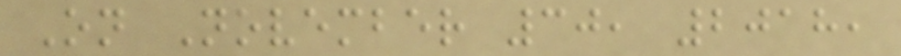On November 30, 2018,
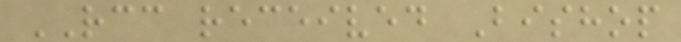RCC received Bishop
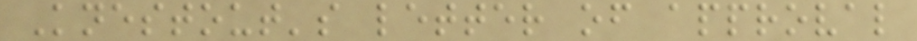Knestout's letter of approval
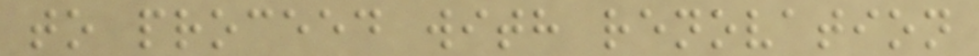to proceed with renovation
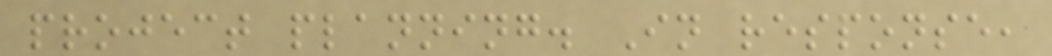project planning. In response,
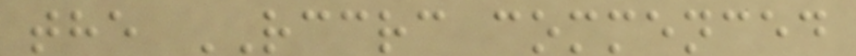the RCCRC commenced
